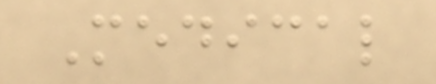Medical
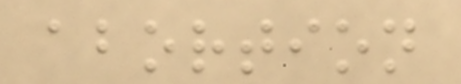abortion
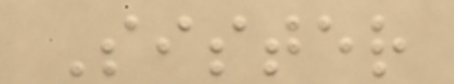Sister
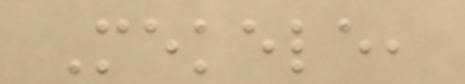Mekele,
